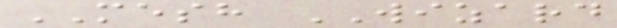MESH WIZARD
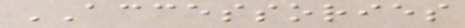ACCESSORIES
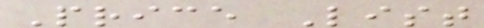Price List
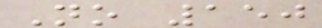No 150
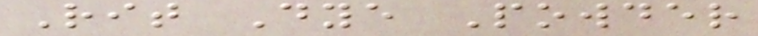Rit Dye Powder
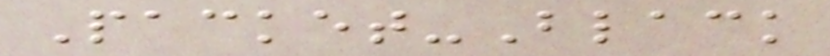Packet-Black
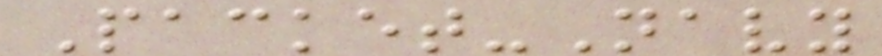Packet-Navy
